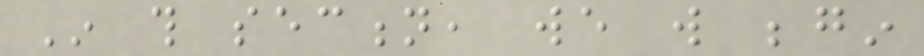In this section, we will begin
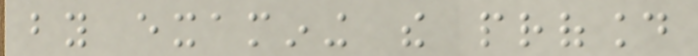by examining the profound
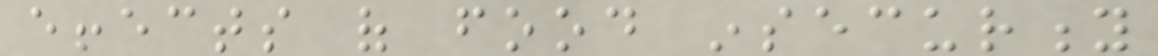effects of food insecurity
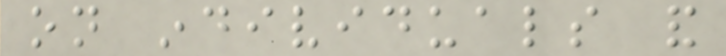on individuals and
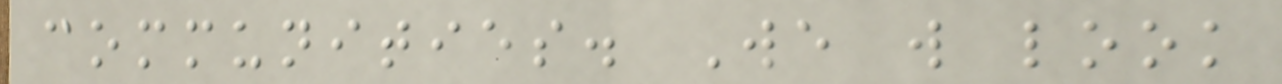communities. We will look
